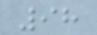98
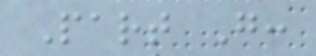Part G:
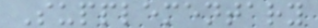Supplementary
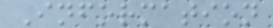Information
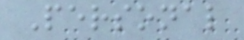Personal
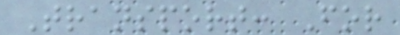Transport: For
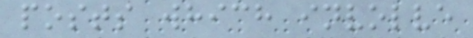posts which involve
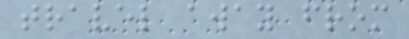travel away from
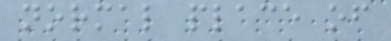normal place of
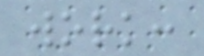work:
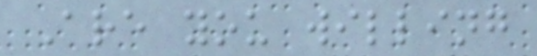Are you willing
